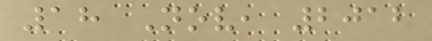18 Nov, 2012
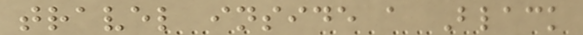travel inside a Black
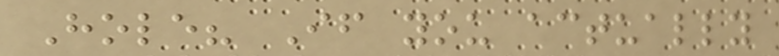Hole? If you actually
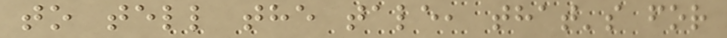to tell the tale, that's for
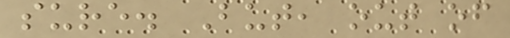sure. But, out of
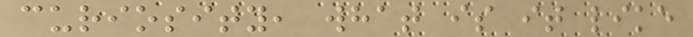curiosity, what is it like
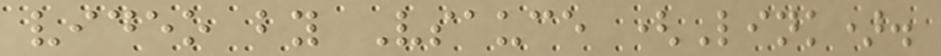video by Vsauce (Link).
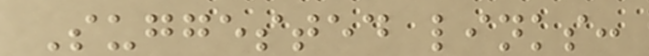Suggested links:
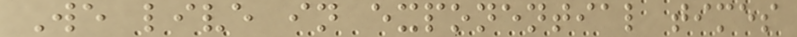We live in exponential times
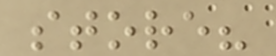store?
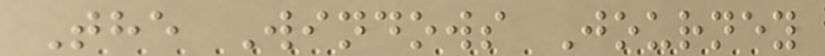The Windows Journey
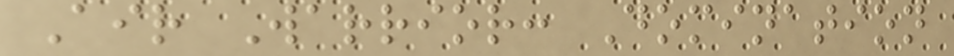Air Warrior: Domination
